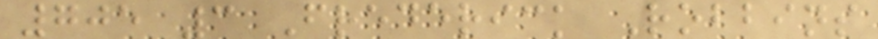705 3 Frederick Robbins
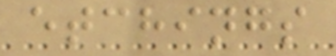etchings
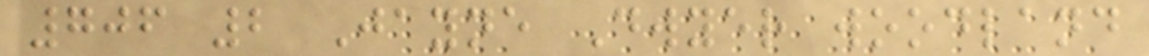706 2 Jayne Dwyer woodland
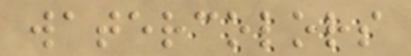watercolors
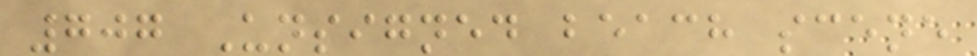707 Unsigned beach scene
